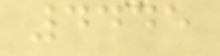4445
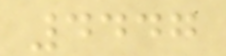4447
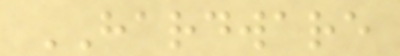HARDWARE
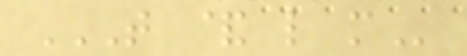T & L M
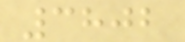3802
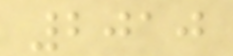2010
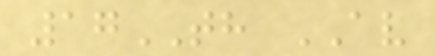17TH AV
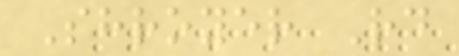Shroyer Rd
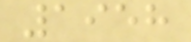1958
